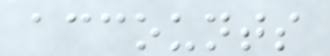accounts
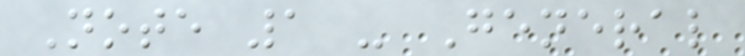Note 1 - General
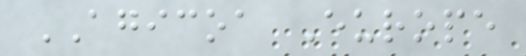AGICOA Europe
